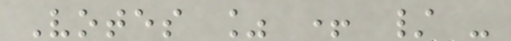Votes % + / -
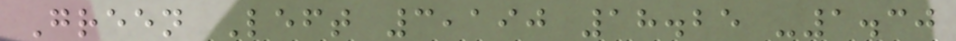Green Left 3,190 18.25 -1.30
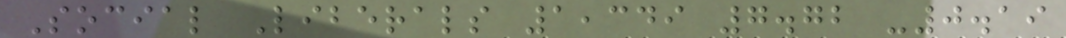Social Liberals 1,349 7.72 -0.19
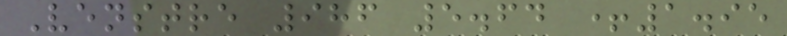Venstre 986 5.64 +1.95
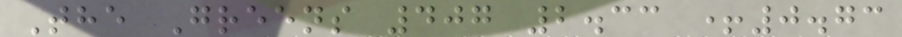The Greens 407 2.33 +0.73
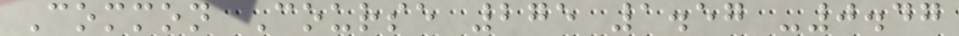Common Course 275 1.57 -0.47
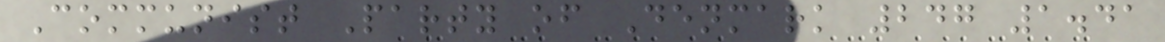Communist Party of Denmark 247 1.41
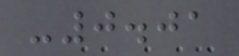-0.01
